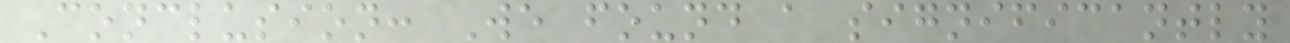Conclusion: We found a significantly
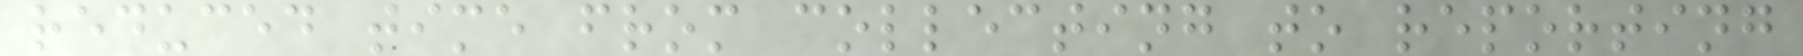reduced time from collecting to reporting
